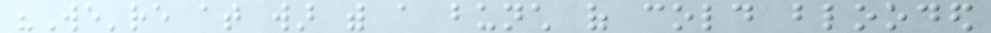"We're at war with a bunch of cold blooded
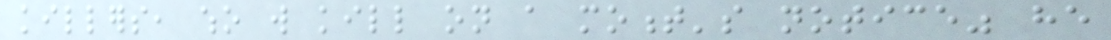killers, who will kill on a moment's notice" he
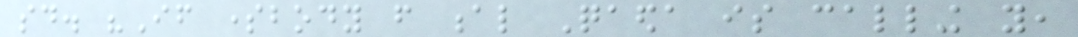said. "If somebody from al Qaeda is calling you,
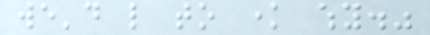we'd like to know why."
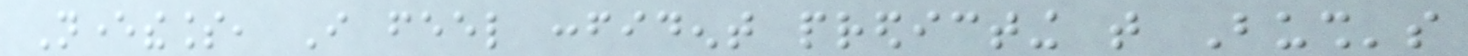Nevertheless, I feel confident predicting that Bush's
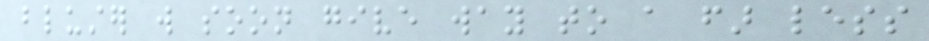bluster will soon give way to a far less
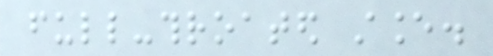full-throated stance.
